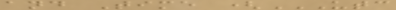and Time (UTC
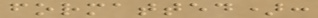formatted):
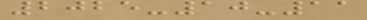2025-10-11
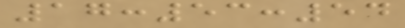17:53:54
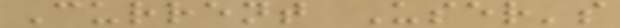Current User's
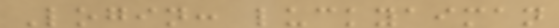Login: luckyaiman
